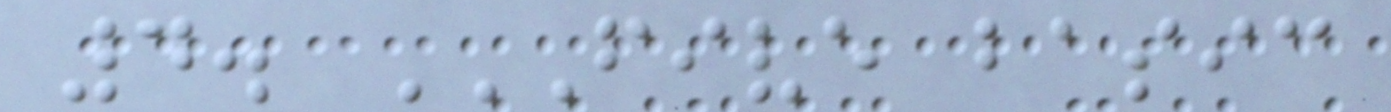4. FIVE BASIC
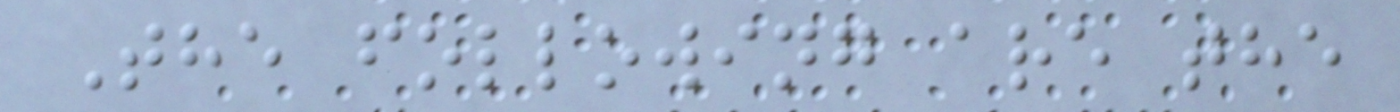The following are the
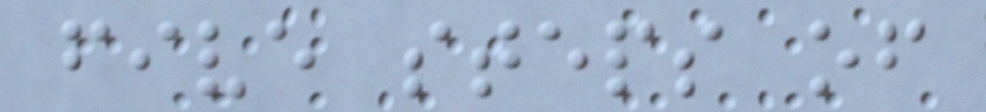five steps of
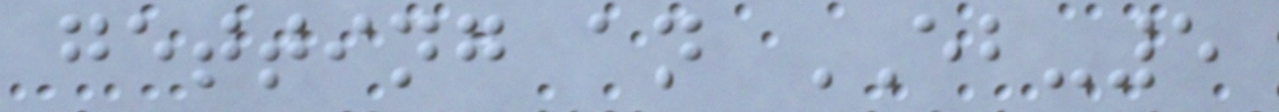getting an EB-5
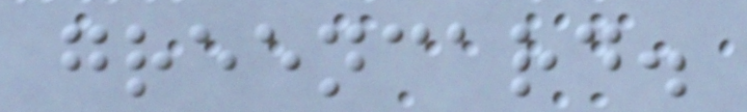greencard.
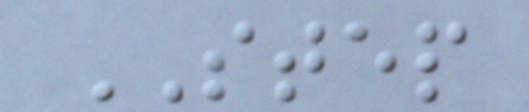STEP
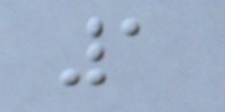1
